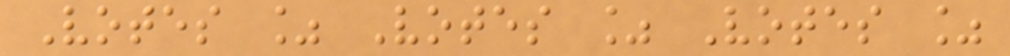Votes % Votes % Votes %
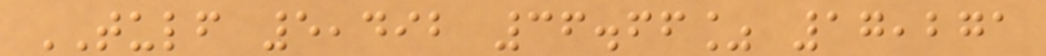TULF 5,492 36.66% 17,271
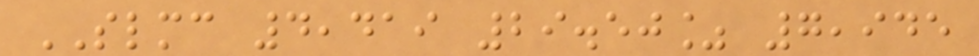SLMC 4,419 29.50% 7,945
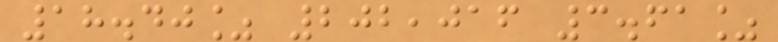18.40% 202,016 3.61%
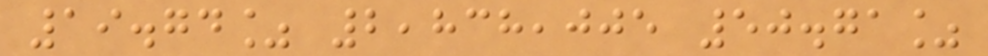19.74% 2,838,005 50.71%
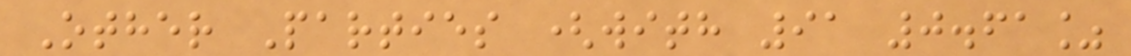Other Parties (with 91 0.61%
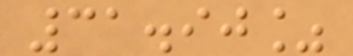31.90%
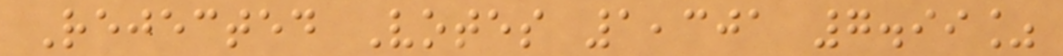Rejected Votes 1,301 7.99%
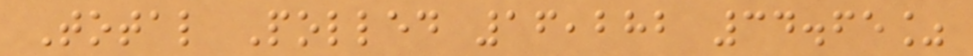Total Polled 16,282 34.65%
